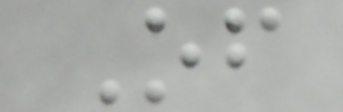Of
